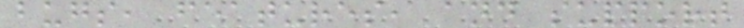bugs, features, and support
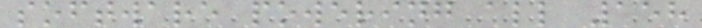software powering all 158
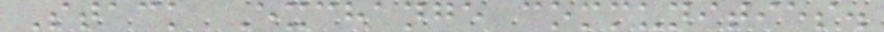Stack Exchange communities.
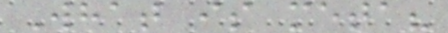What is meta?
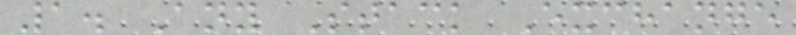1. Any Stack Exchange
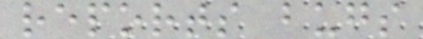reports bugs
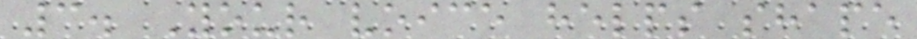3. Your voice helps shape
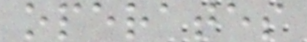operates
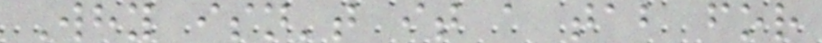Why isn't it a tab for
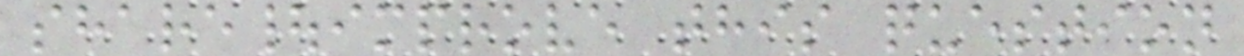share|improve this question
